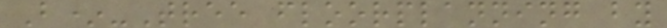B*-Tree floorplanning by
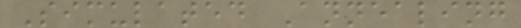Simulated Annealing
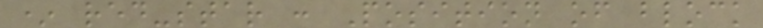* red-star : Position of block
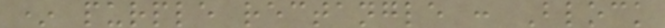* purple rectangle : Block
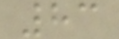83
